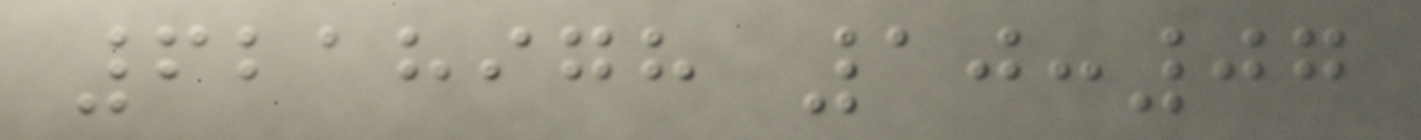6218978 10:07
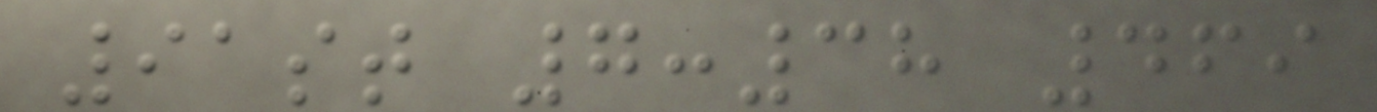91st 7:38 469
